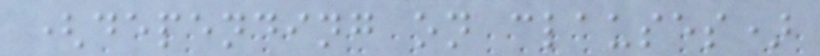(depending on clauses)
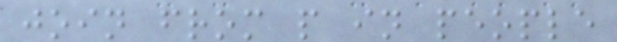join from p in people
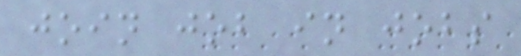join job in jobs
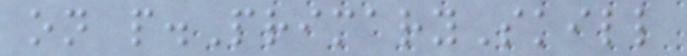on p.PrimarySkill
